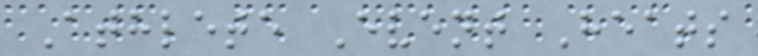Athlete Event Heats
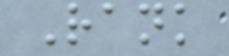Rank
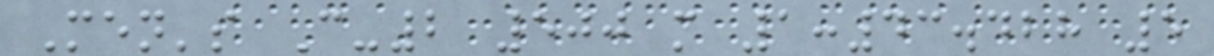Men's C-2 500 m 1:43.428 5
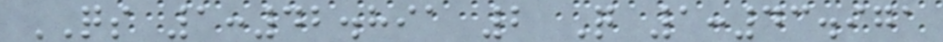QS 1:42.891 2 Q 1:43.971
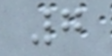7
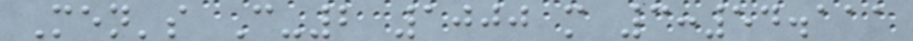Men's C-2 1000 m 3:54.111
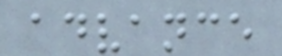advance
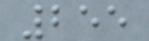255
